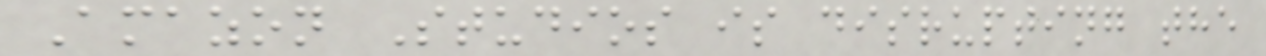Amazon Studios is disrupting the
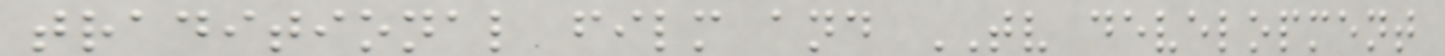traditional film and TV development
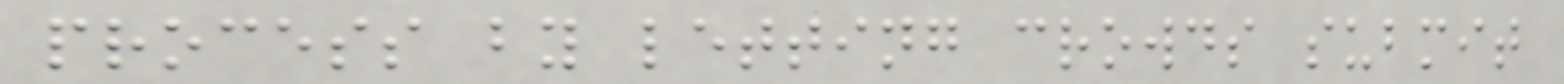process by letting crowds submit
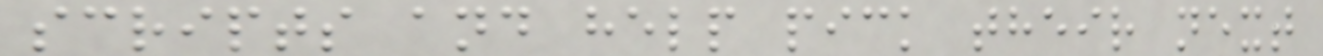scripts and help pick their next
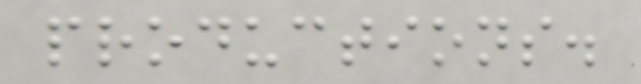productions.
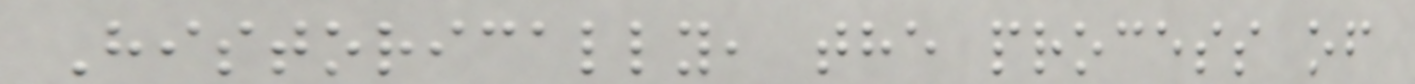Historically, the process of
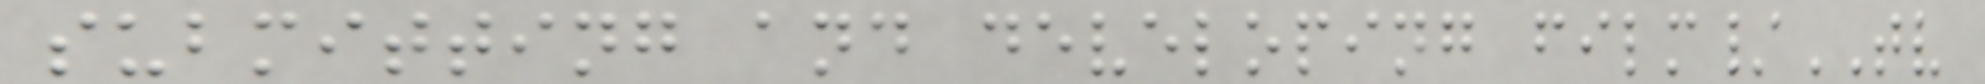submitting and developing film/TV
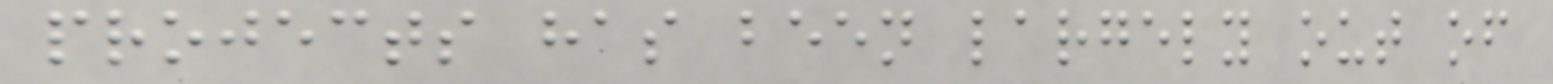projects has been largely out of
